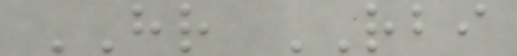HR RBI
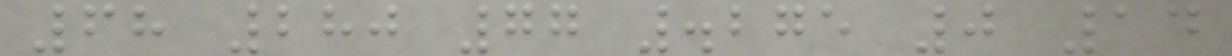68 280 77 .275 0 14
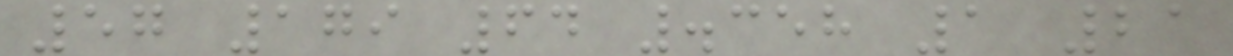57 179 64 .358 1 21
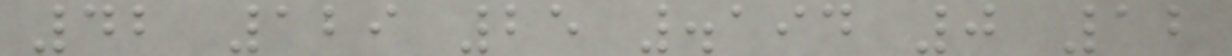42 129 25 .194 0 12
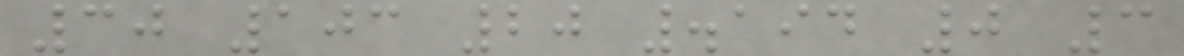30 103 20 .194 0 3
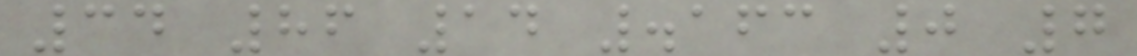34 86 14 .163 0 7
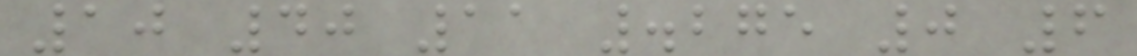10 40 11 .275 0 6
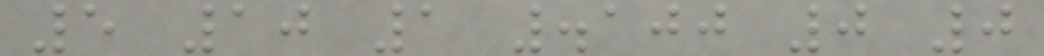5 10 1 .100 0 0
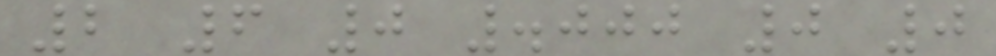2 6 0 .000 0 0
